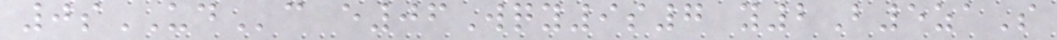0sUDc e06Wqy9s7 y2B5zaS
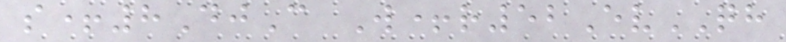s+8DjC W+r52EvQH
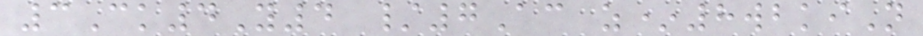3Ck4Y4 /7Ac z*8wbkiN
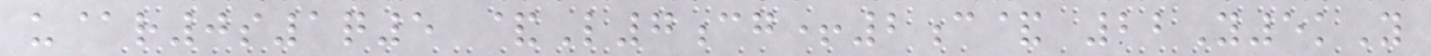u@r0s1q5 &L7cg+2c& 22Y5kY
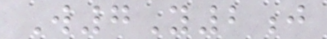W7Y2j
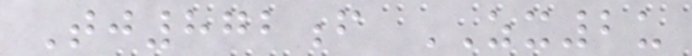Tj872f ZX2u
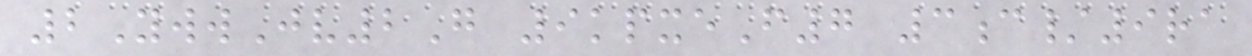2YwwJv2G 9kpxeF7 3c/9ra
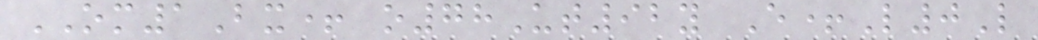OM1Bx+ o78Ut92y E+L0L
